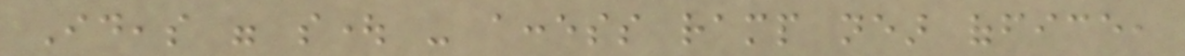Ideas were sought - access ramp near office,
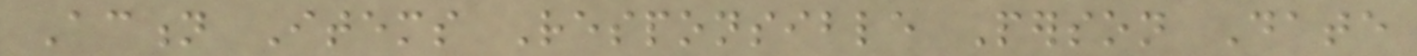Action Items Responsible Person Date
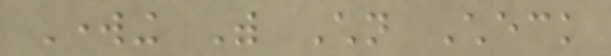Working With Children Check
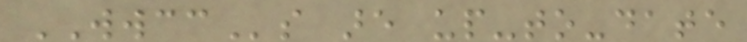WWCCs are up-to-date
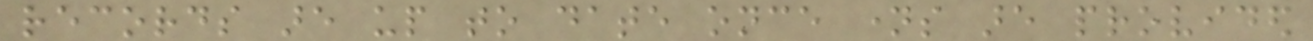records are up to date once names are provided
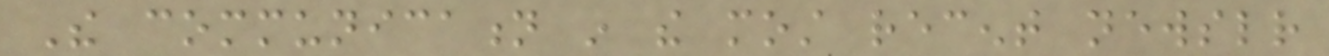The communication in the most recent newsletter
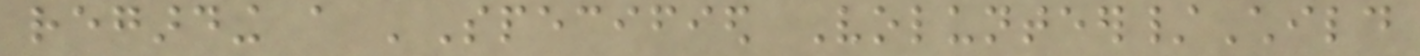regarding a 'Specified Volunteer/Child
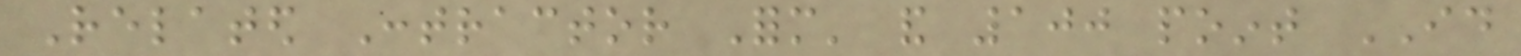Related Contractor Form' and 100 point ID
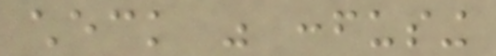check was confusing
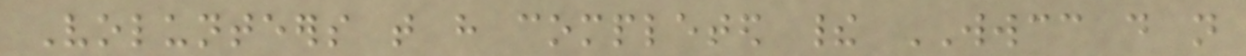Volunteers that have completed their WWCC do not
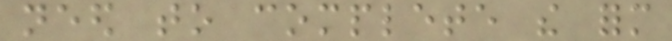need to complete the form
